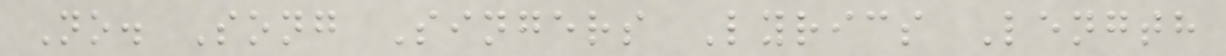No. Song Singers Lyrics Length
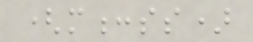(m:ss)
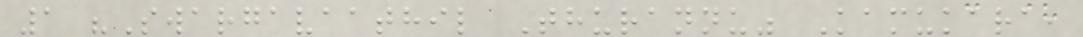1 "Swargavaathil Thurannu" Kamukara,
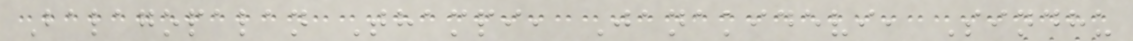Balagopalan Thampi, Janakidevi, Sindhu
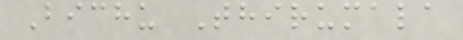Bichu Thirumala
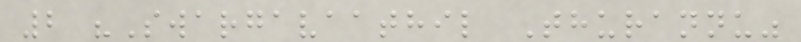2 "Swargavaathil Thurannu"
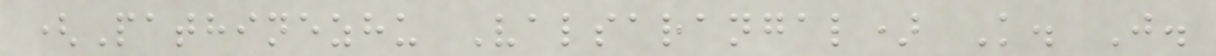(Pathinezhu Valsarangal) K. J.
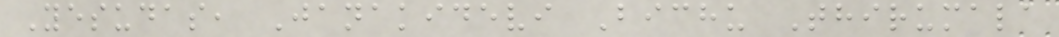Yesudas, Janakidevi Bichu Thirumala
